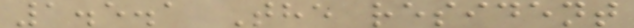1.5.1 The resident
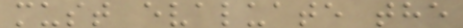must evaluate the
